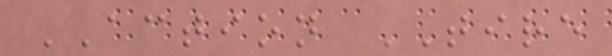ACTION TIRE
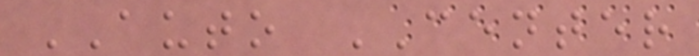AUTO CENTER
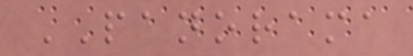PANORAMA
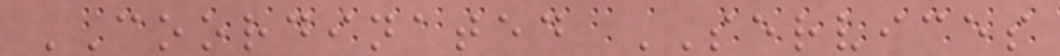COORDINATED SERVICES
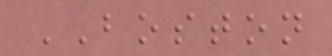BOSTON
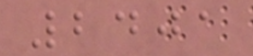2401
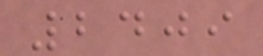2409
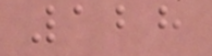128
